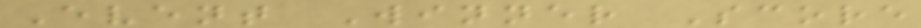Event Winner Score
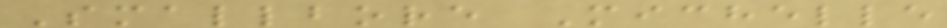Smallbore Michelle
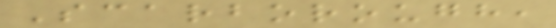Scarborough,
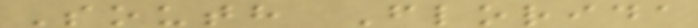South Florida
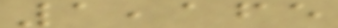1,165
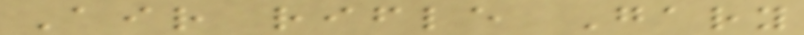Air rifle Gary
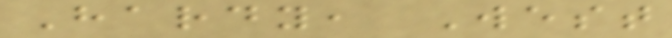Hardy, West
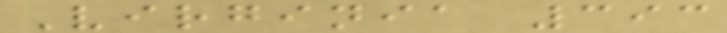Virginia 393
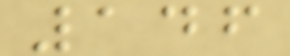146
